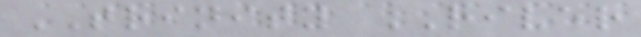TRINITY RIVER
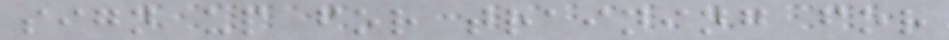sign up for training for
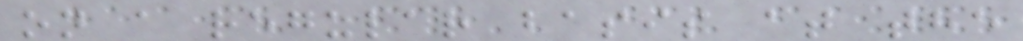on a regular basis at the
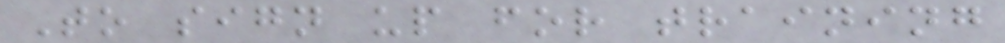To sign up for training
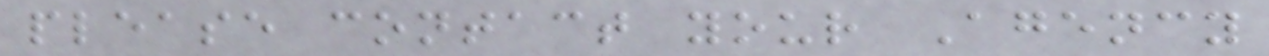please contact your Agency
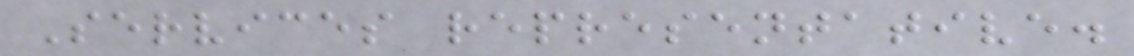Services representative.
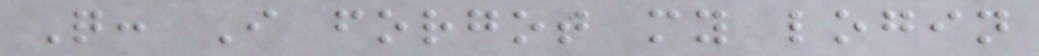Q: I forgot my login
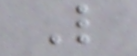L
